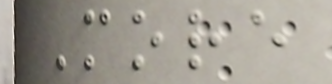More
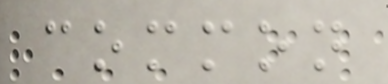common
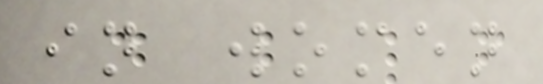in women
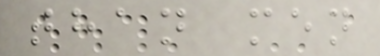than men
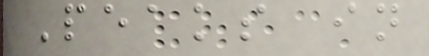Peaks in
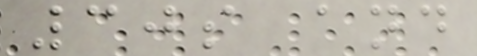30s and
